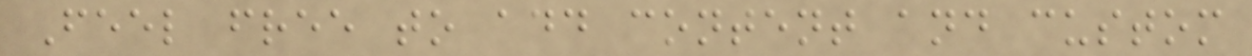Feel free to add content and custom
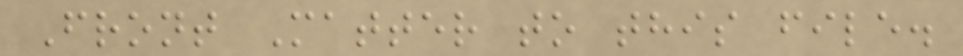Front Matter to this file.
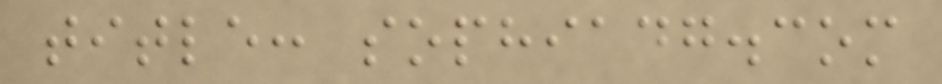title: sophiadg.com
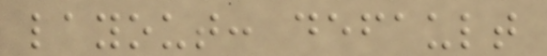layout: default
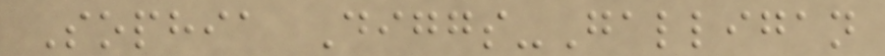Sophia Diggs-Galligan
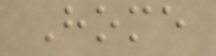Home
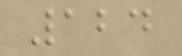124
